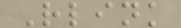Rlink
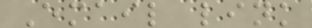Email link
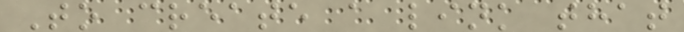To create a link that
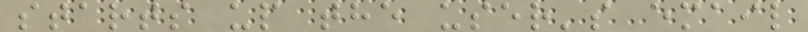starts up the user's email
